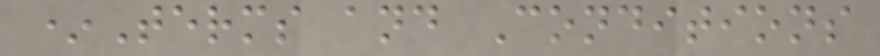*Terms and Conditions
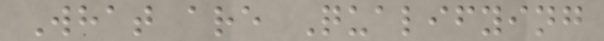What are Qualifying
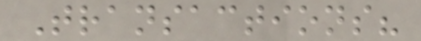Transactions?
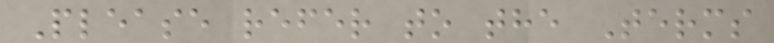Please refer to the Terms
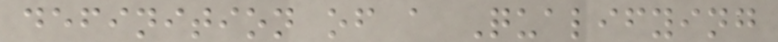definition of a Qualifying
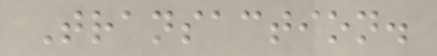Transaction.
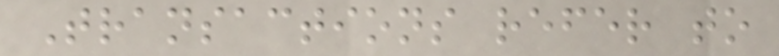Transactions refer to
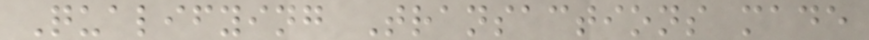Qualifying Transactions made
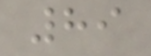89
